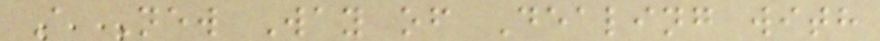A New Way of Dealing with
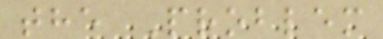the Problem
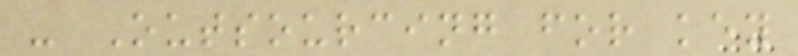- Outsourcing for key
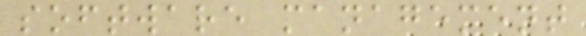software management
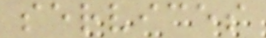services
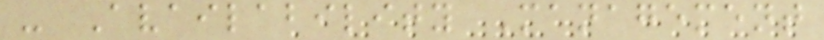- Availability Management
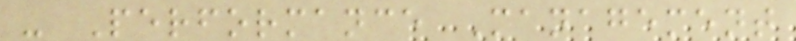- Performance Management
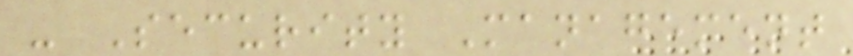- Security Management
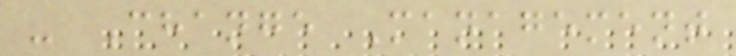- Change Management
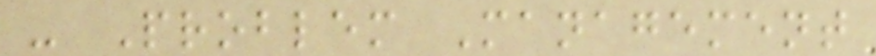- Problem Management
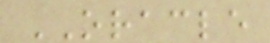ORACLE
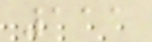111
